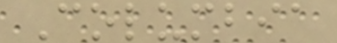Columbia
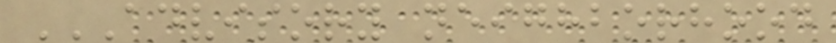ADVISORY NEIGHBORHOOD
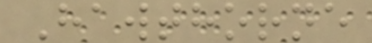Hawthorne
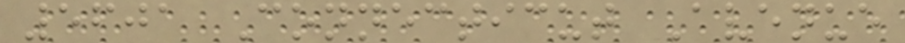5601 Connecticut Avenue
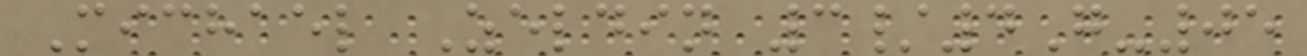Michael Zeldin 3/4G-05
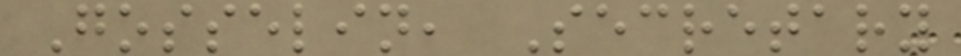Gosselin, Secretary
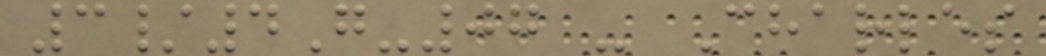3/4G-07 - Charles
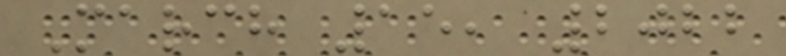March 15, 2022
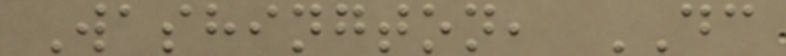Washington, DC
